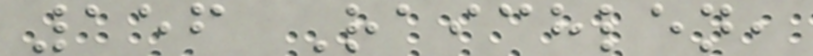156 Raichlen,
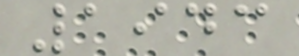1943
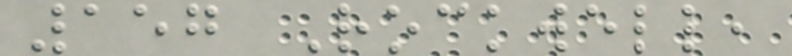157 Rockwell,
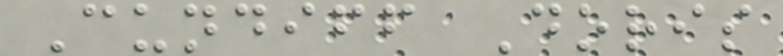Cundiff Doris
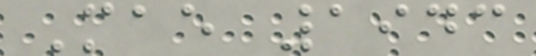Mae 1943
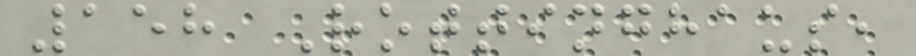158 Rottinghaus,
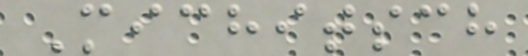Michitsch
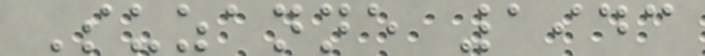Suzanne 1943
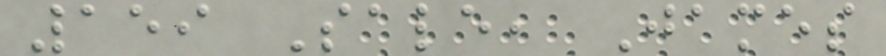159 Sale, James
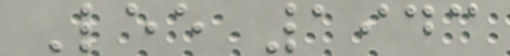Lee 1943
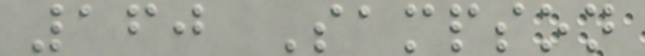160 Sampson
